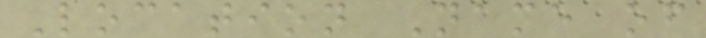Location Name of
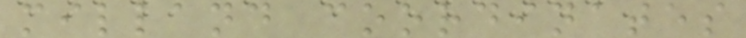milland coordinates
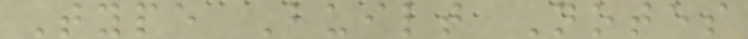Type Built Notes
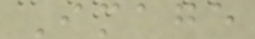Image
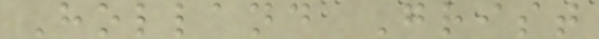Holland Grist
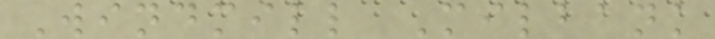Windmill Milbank
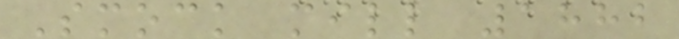Smock mill 1882
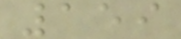159
